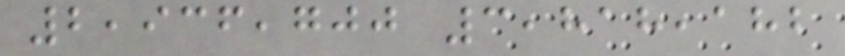2,936,700 3,818,182
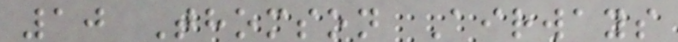10 Thomson Airways
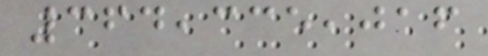364,335,016
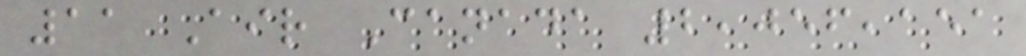11 Air Canada 2,056,151
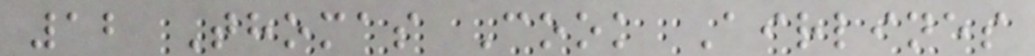12 Thomas Cook Airlines
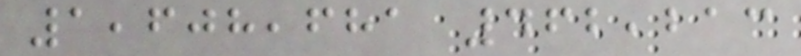1,608,681 462,213
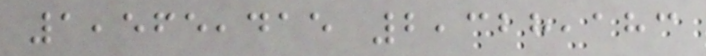1,565,415 2,328,183
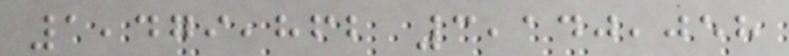1,479,862 3,140,058
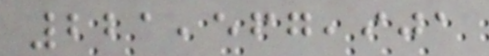221,567,901
